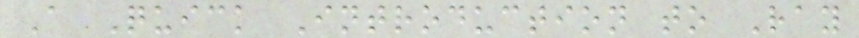A Quick Introduction to Ray
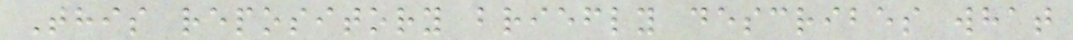This repository briefly describes what
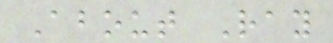About Ray
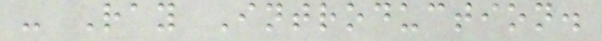- Ray Introduction.
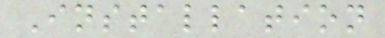Installation
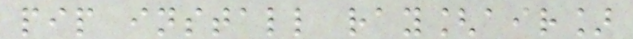pip install ray[air]
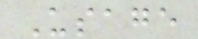Usage
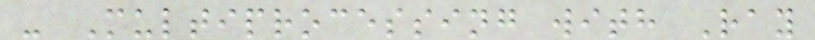- Multiprocessing with Ray
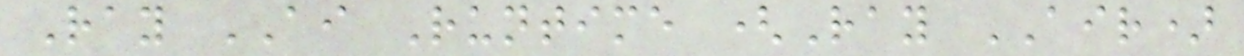Ray AI Runtime (Ray AIR)
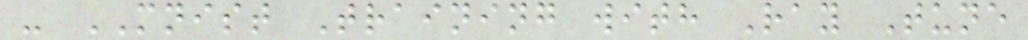- MNIST Training with Ray Tune
